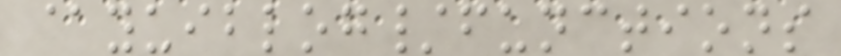@yuiblog/functions
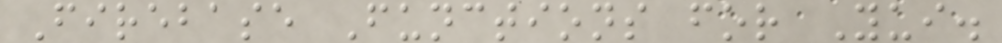Firebase Functions for Yui.
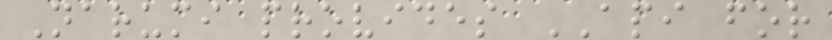Narumi provides API for
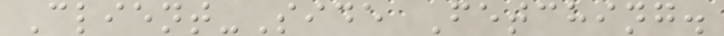Client-Side Fetching.
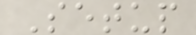Setup
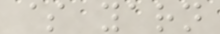$ yarn
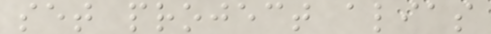set project alias
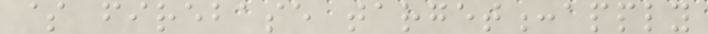$ firebase target:apply
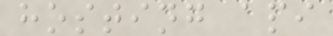hosting api
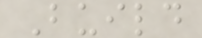Build
